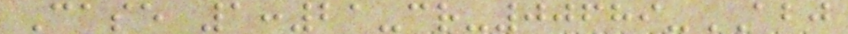Case 1:21-cr-00689-ABJ
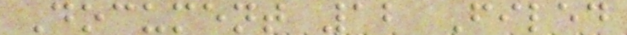Document 12 Filed
